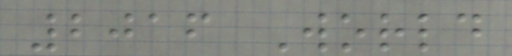2016 World
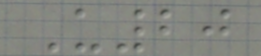U20
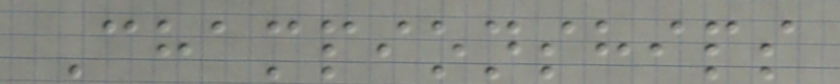Championships
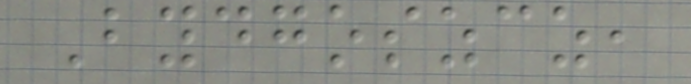Bydgoszcz,
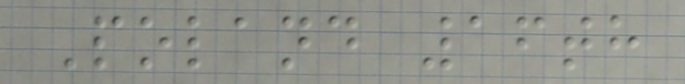Poland 16th
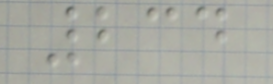234
